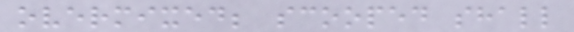overmixed; scooped shall
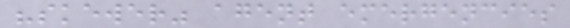"skewer" agent emergencies
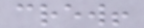crew!
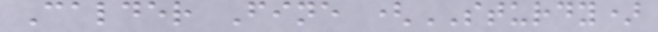Calder Fine (STURDY)
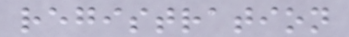registration
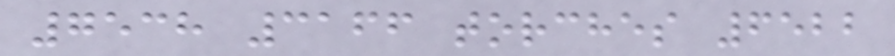7538 3166 torches 6522
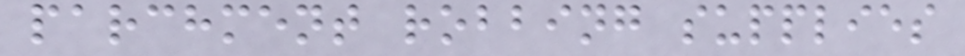parchment robbing supplies
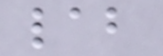lab
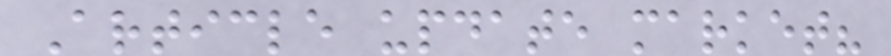Article update market?
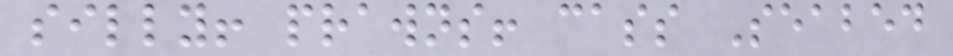silly! prawns! cass Seabed
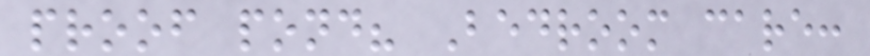proof pond? Bedroom care:
